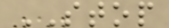STOP
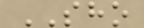SHO
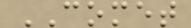COMET
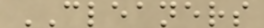CLEANERS
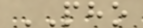PHO
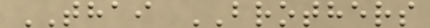THAI BROTHERS
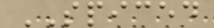SPICED
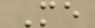Me
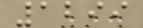1299
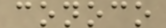conoco
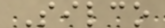Silco
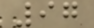97
